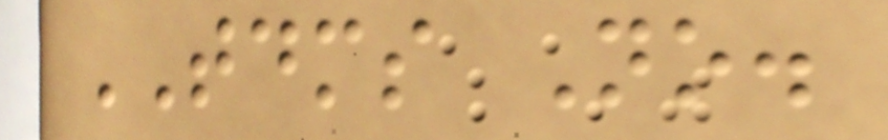TDMS No.
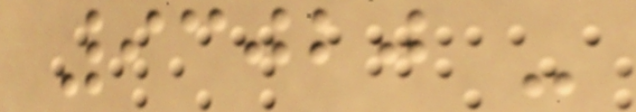93020 -
